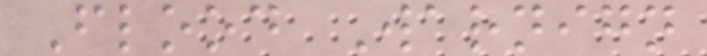Flood Warnign
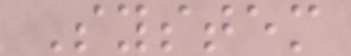System
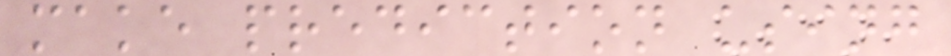make prediction using
